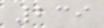239
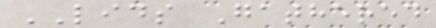LIDS Gathered
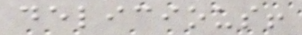delicious!
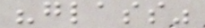"glass"
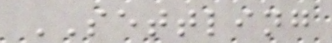SETTLING
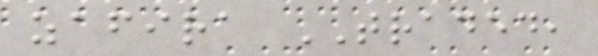zafira TRADED,
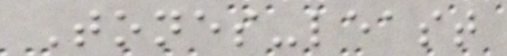Tones-least
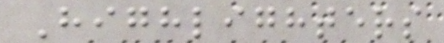Highlighters
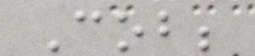Cob;
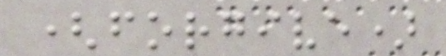(forgive)
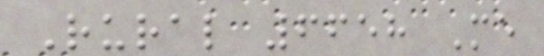Rural 6658 Me
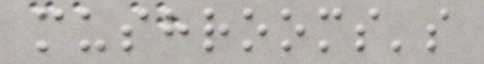mushrooms's
